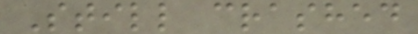Still crashed
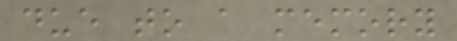due to a memory
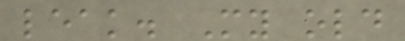leak. My old
